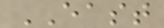EAST
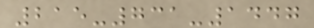215-731-1447
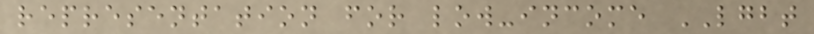representation for low-income LGBT
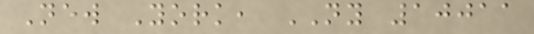New York, NY 10011
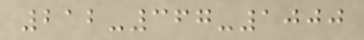212-367-1000
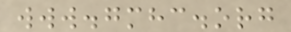www.gmhc.org
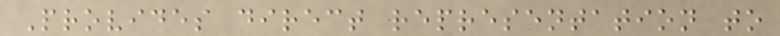Provides direct representation to
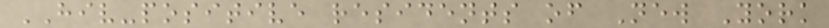HIV-positive residents of New York
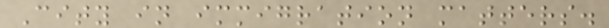City in immigration matters.
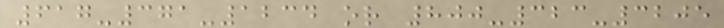617-371-1234 or 800-323-3205
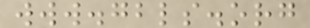www.gbls.org
